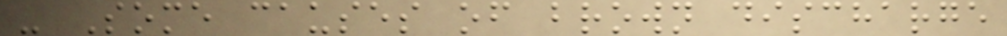- Some causes of brown discharge
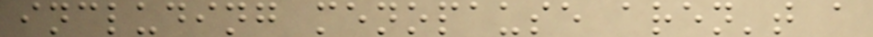including menopause aren't a
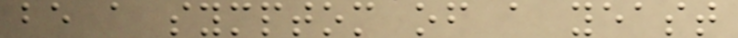be a symptom of a yeast
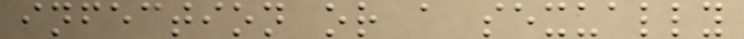infection or a sexually
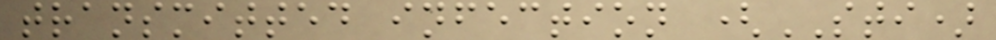transmitted infection (STI)
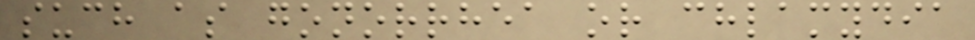such as gonorrhea or chlamydia
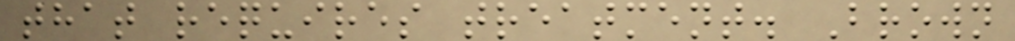that requires treatment. Brown
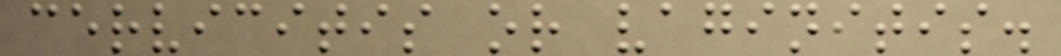cervicitis or vaginitis.
